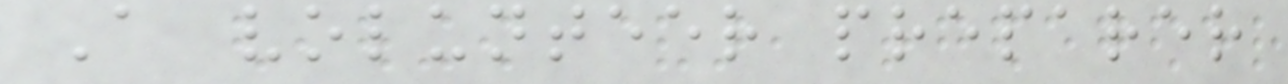A volunteer preparer
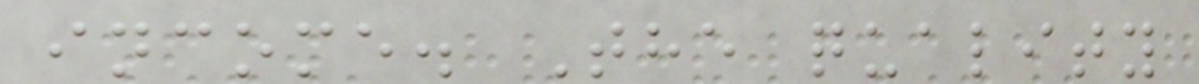income. The quality
